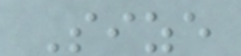Size
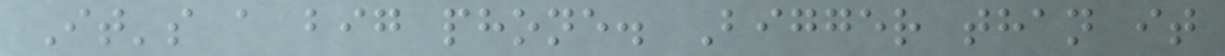It's a big phone. Bigger than it
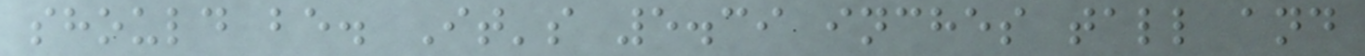should be. It's 5.39 inches tall and
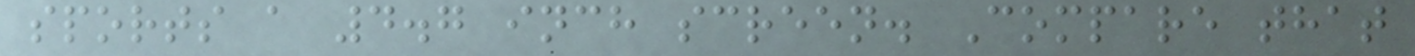sports a 4.7 inch screen. Compare that
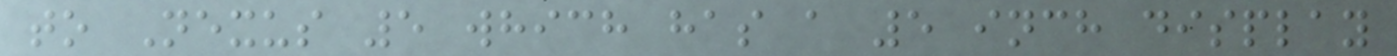to Nexus 5 which has a 5 inch display
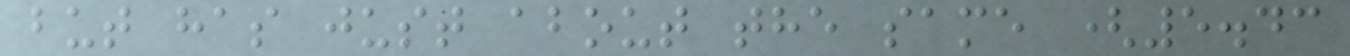but has just about the same (5.43
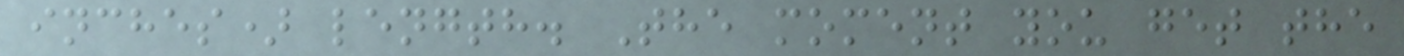inches) length. The moment you get the
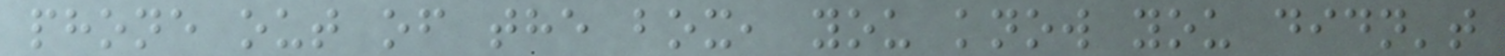phone out of the box, you know you didn't
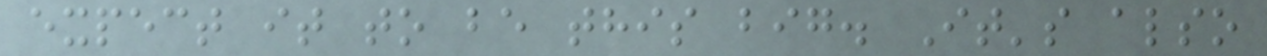expect it to be this big. It's also
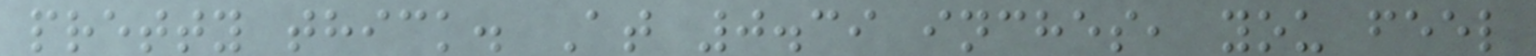pretty thick. At 0.39 inches, you feel
